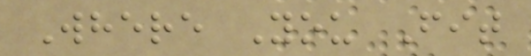Where You Fit
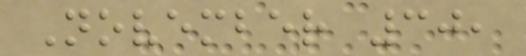November 30,
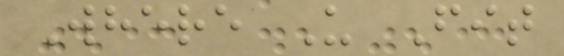Where U Fit
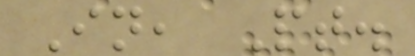In, Pt.
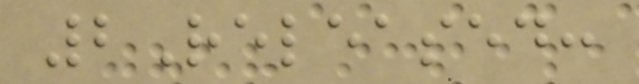2Released:
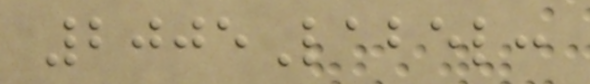2005Label:
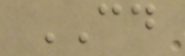CD
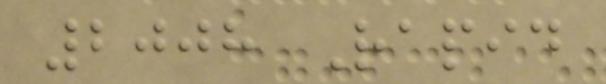2008 Rapid
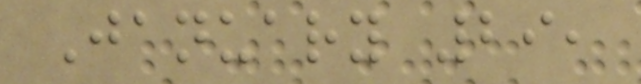January 29,
